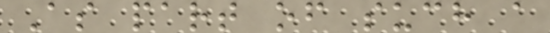As part of such a
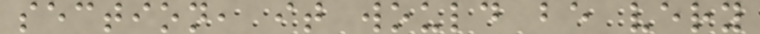section, it would be very
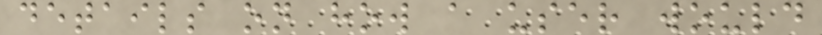details on how a user would
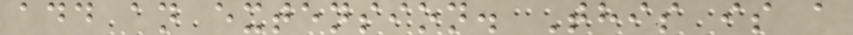add an extension. This is a
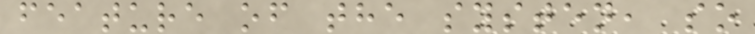feature of the systen, so
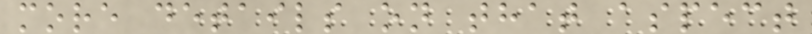more details on that aspect
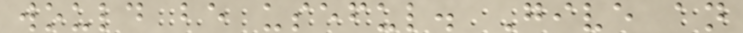would be useful. Give an
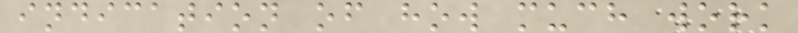indication of how much work
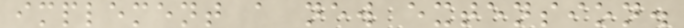implement a new extension.
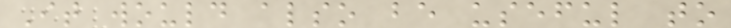It would also be useful to
